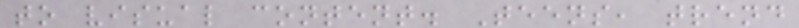to visual content. Teens, trend
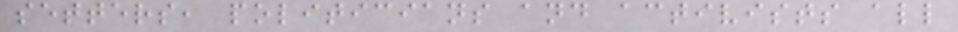setters, politicians and activists all
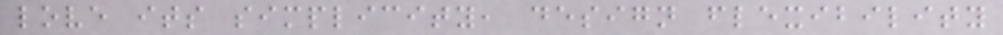love its simplicity, design flexibility
